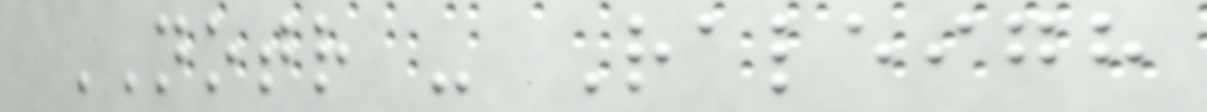NOTR - Raleigh
